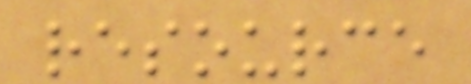resource
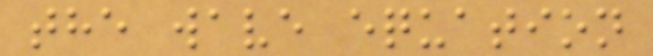the wave equation
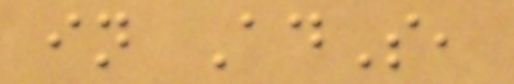in AdS,
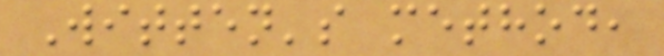Witten's method,
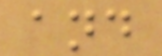and
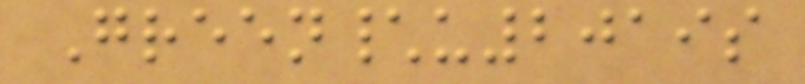Green\u2019s
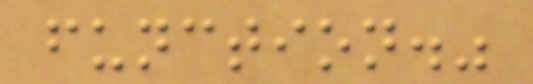function."
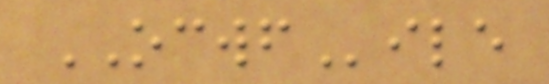OCWFile
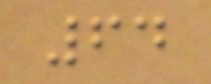64
